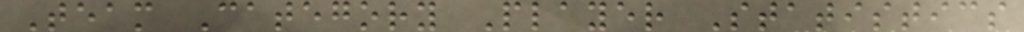Team Category Player Statistics
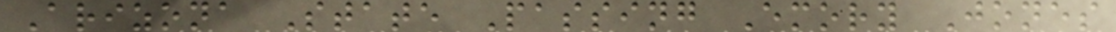Arizona State Passing Emory Jones
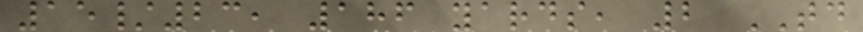15/23, 186 yards, 2 TD
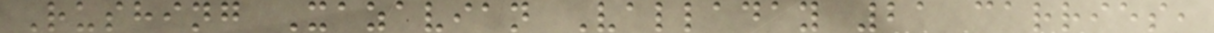Rushing Xazavian Valladay 21 carries,
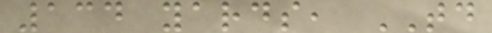134 yards, TD
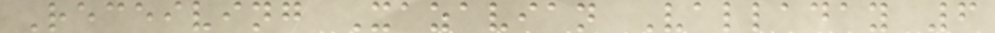Receiving Xazavian Valladay 6
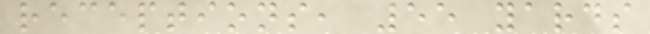receptions, 55 yards
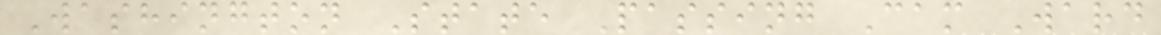Washington State Passing Cam Ward
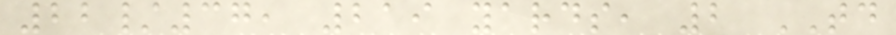22/37, 219 yards, 2 TD
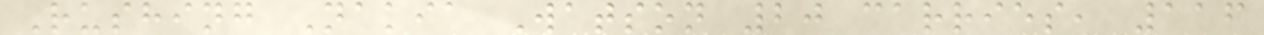Rushing Nakia Watson 20 carries, 116
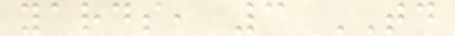yards, 3 TD
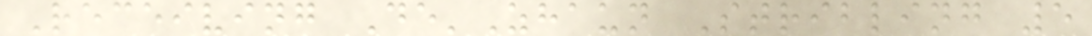Receiving De'Zhaun Stribling 5
